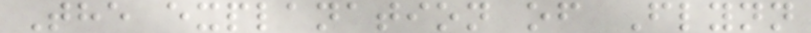The explanation of Flynn
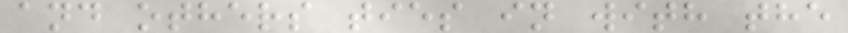and others ties in with the
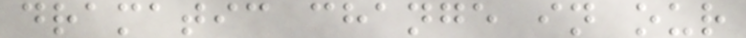dramatic change in our
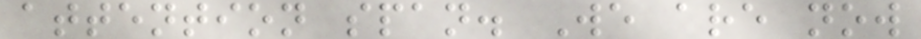attention span. We are now
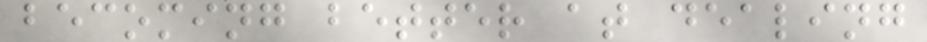becoming better at dealing
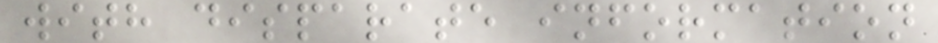with disparate information
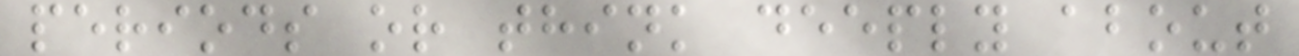periods or think deeply about
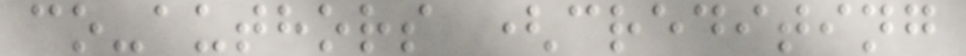co-authors (crediting
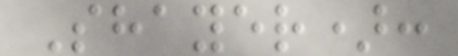Shayer):
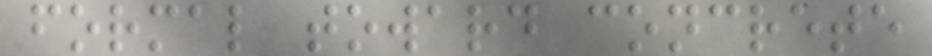formal toward concrete
